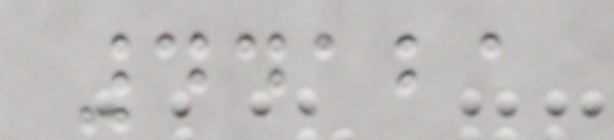44121
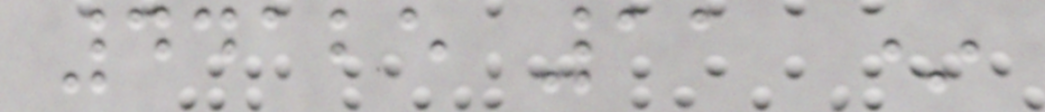44125 11 *
